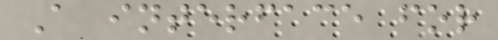A interface for
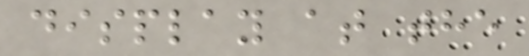display at the
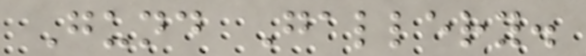Gund Gallery.
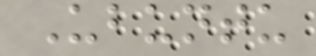Ubuntu
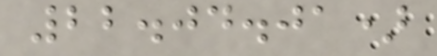22.04.01)
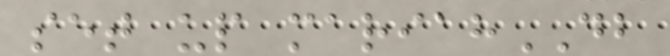set up mariahDB
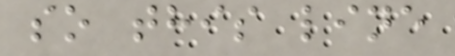so this line
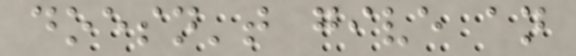doesn't give an
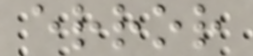error
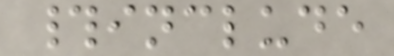#include
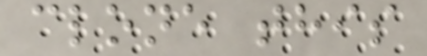clone this
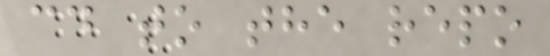cd to the repo
